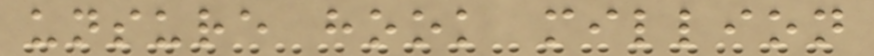unsure hook million
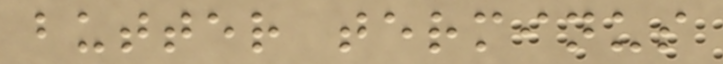butter terminus
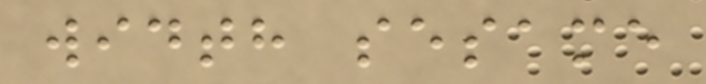width sesame
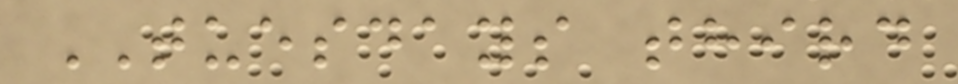TUESDAYS third
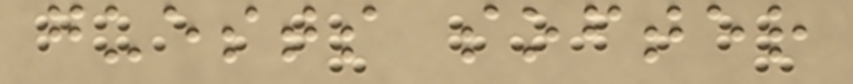guests softer
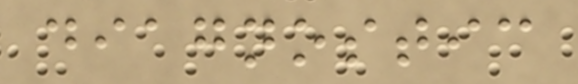diagnostic
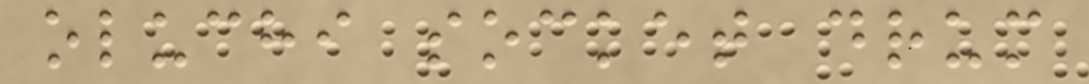oluchi socket drum
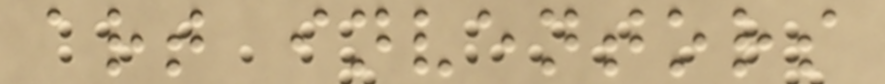art inventors
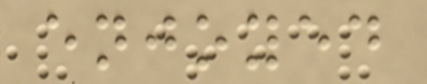enjoyed
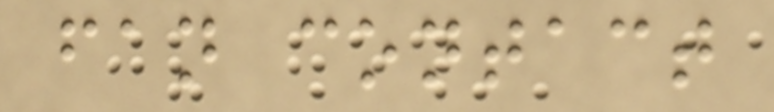fan contact
